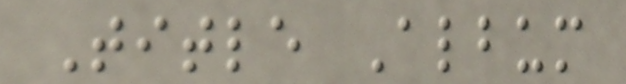Title Album
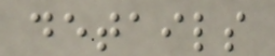details
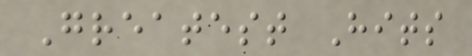Greatest Hits
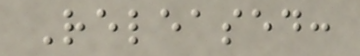Released:
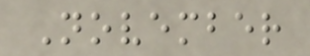November
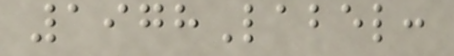1978Label:
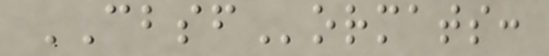CBSFormats:
